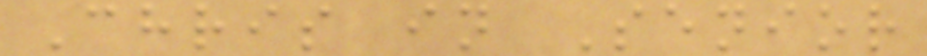Chris in Senior
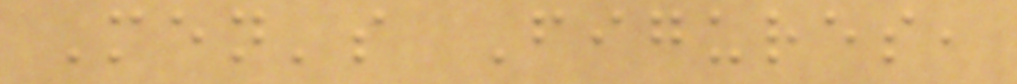Men's Figures,
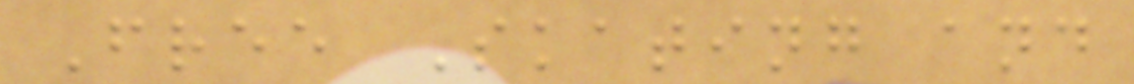Free Skating and
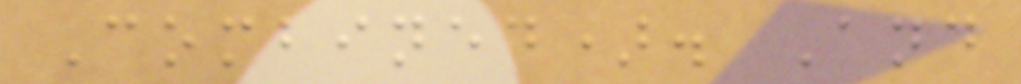Combined). And
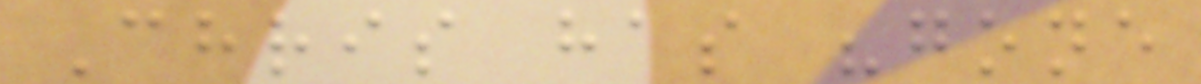Chris has "gone
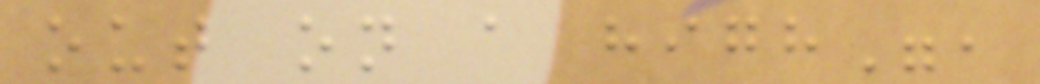out on a high",
